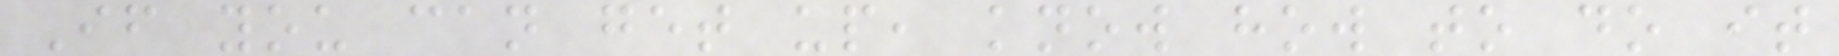If you can get up, know how to do it
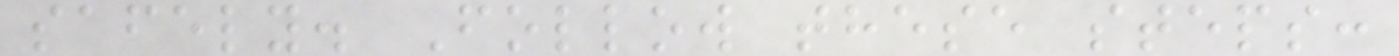safely. Follow these steps:
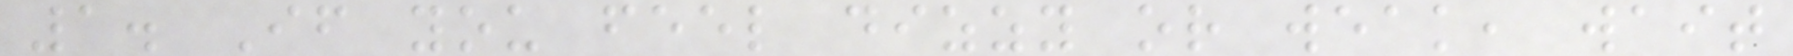1. If you feel dizzy or weak, wait
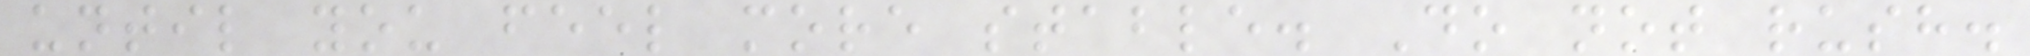until you feel more stable. Do not rush.
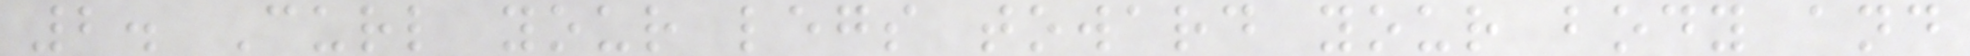2. Curl your legs toward your body and
